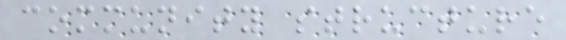community structure
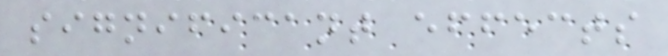significant effects
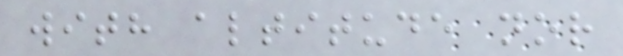with altitude nor
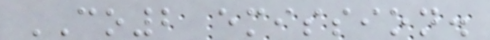CO2 emission.
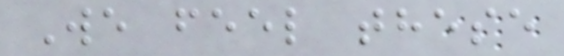We feel these
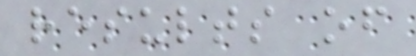results of
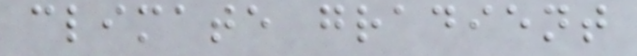climate gradient
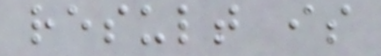result is
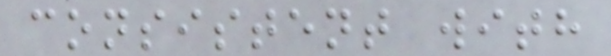consistent with
